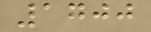1700
